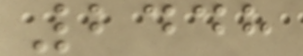2448
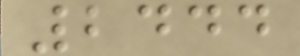2444
